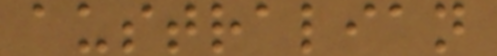australian
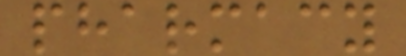pharmacy
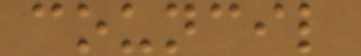council
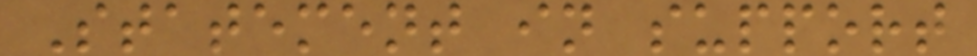Statement in support
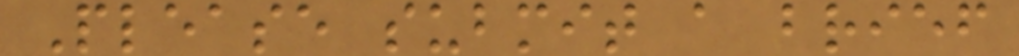Please submit a brief
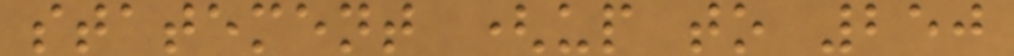statement (up to 250
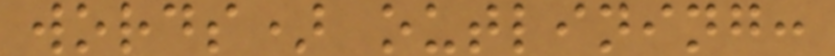words) outlining:
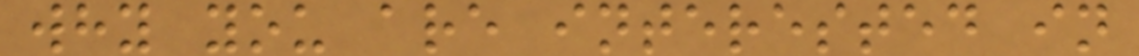why you are interested in
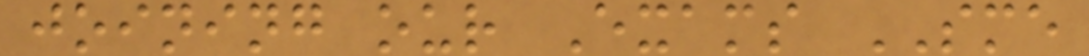joining our Exams SME
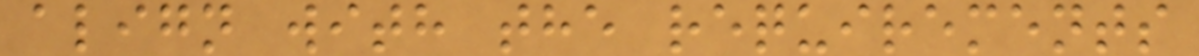align with the requirements
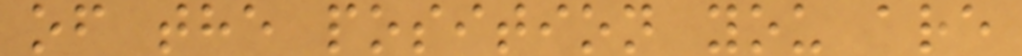of the position you are
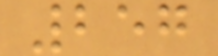257
